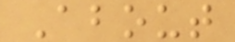About
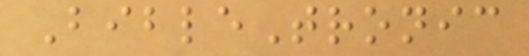BibleTronic
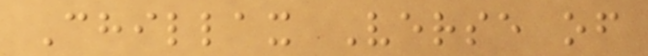Chillax Verse of
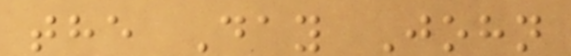the Day John
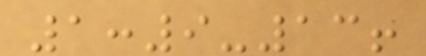1:9-13!
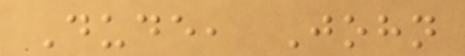Dude, John
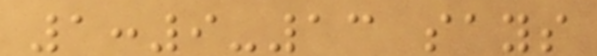1:9-13 says
